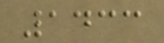1433
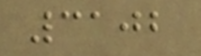3102
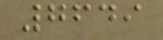7649
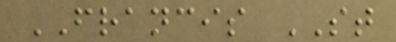FRANCIS ST
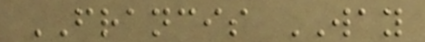FRANCIS WAY
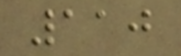110
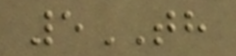5TH
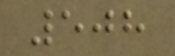508
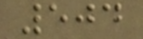504
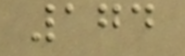174
